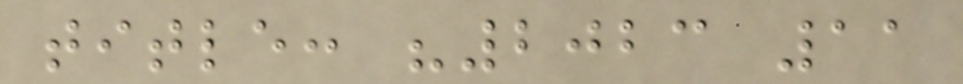title: "2023 11
